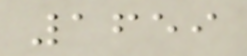1659
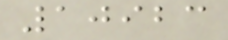10923
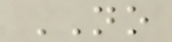NO
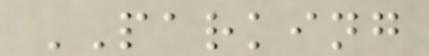PARKING
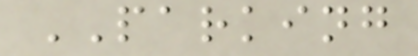PARKING
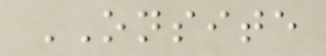ONSITE
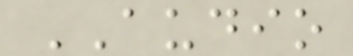AUDIO
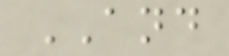AND
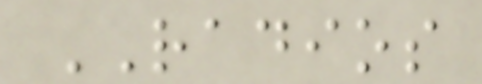RADIOS
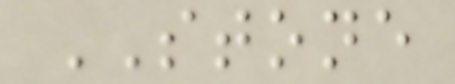STONE
